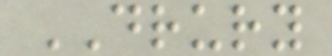DRURY
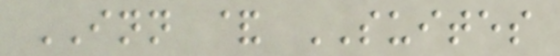INN & SUITES
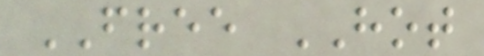FREE HOT
